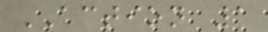ACTION 1
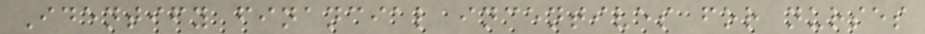Identify financial incentives for nurses
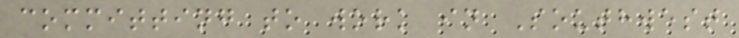committing to work in Southwest
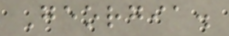Georgia.
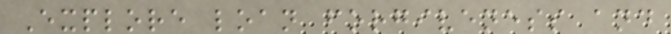Explore loan forgiveness and
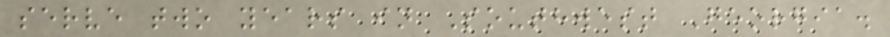serve two years in Southwest Georgia.
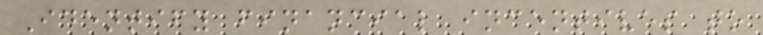Identify financial incentives to
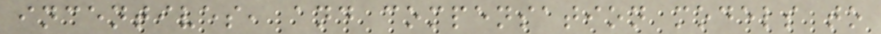incentives, and compensation models to
